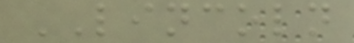LINCOLN
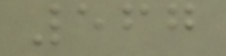567
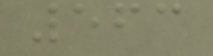563
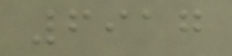6917
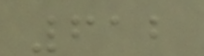612
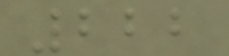222
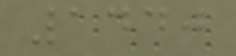1440
